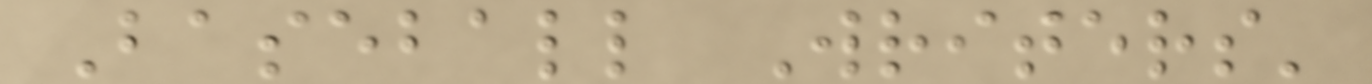Baseball Writers'
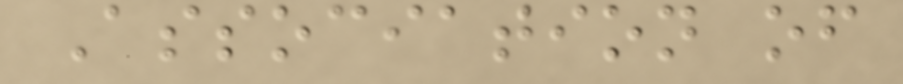Association of
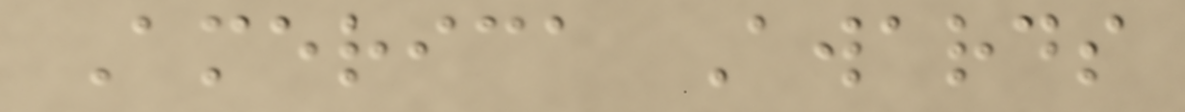America Awards
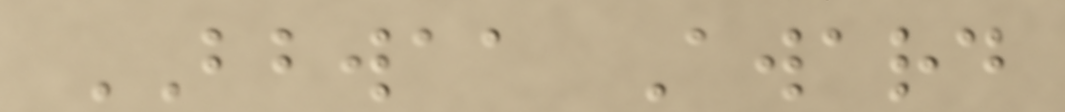BBWAA Award
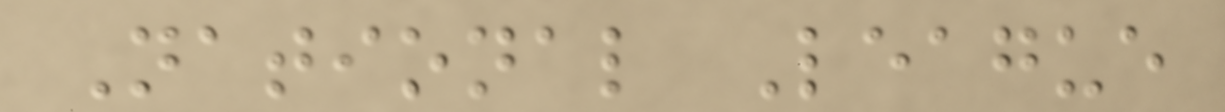National League
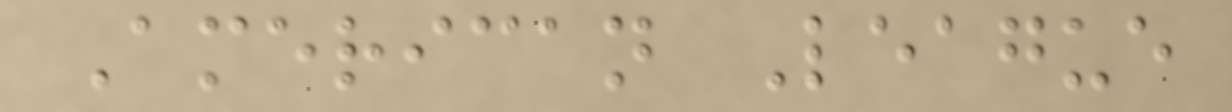American League
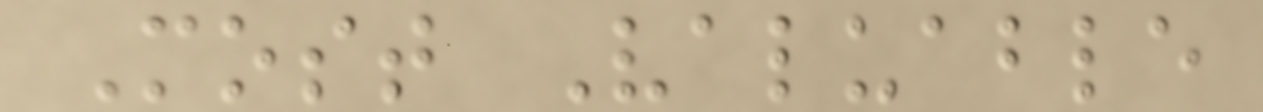Most Valuable
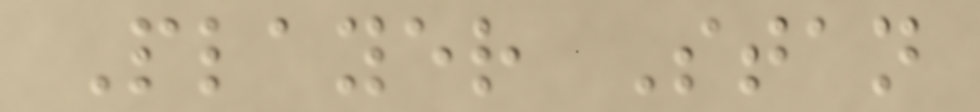Player Stan
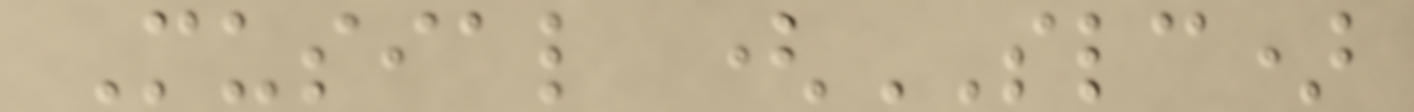Musial (SLC)
